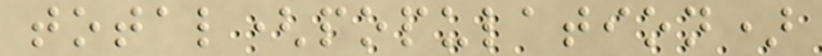total(population)
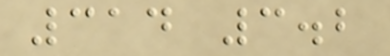314 3.2
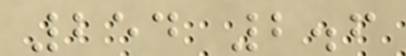254 2.6
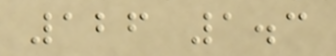126 1.3
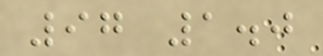97 1.0
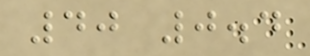40 0.4
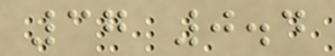37 0.4
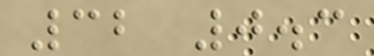32 0.3
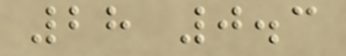28 0.3
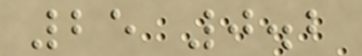25 0.2
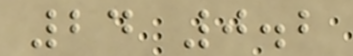24 0.2
